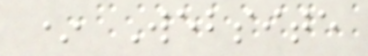* Website
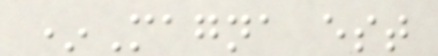*Magna est
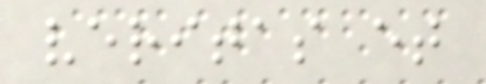veritas et
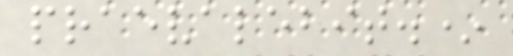praevalebit.*
